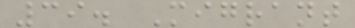39. Migrant
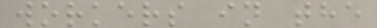workers in the
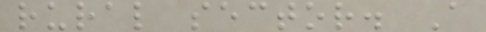rural sector. A
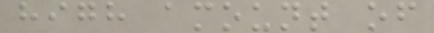high amount of
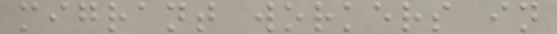migrant workers in
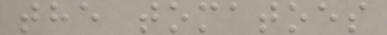the tomatoes
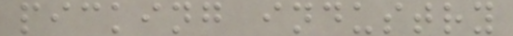picking industry
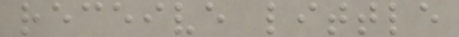receive little
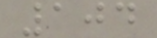104
